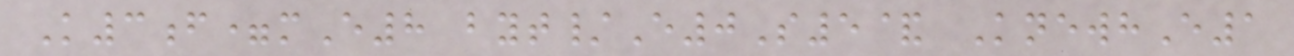K3f=mE8 byt/E0S5& KnewhE1
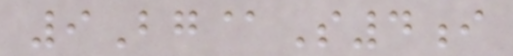9Bg@S4i
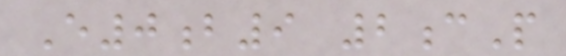E0b9 2cP
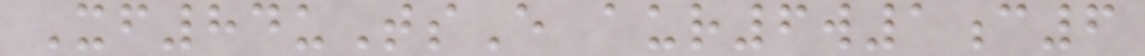Xf84uTsE aur6w1c6
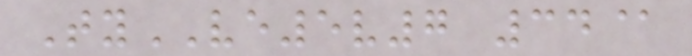TyVE5v7 34@
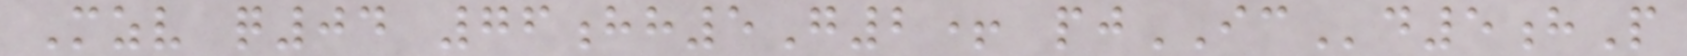Mzv q04 76hh5G2+ pjICd5hP
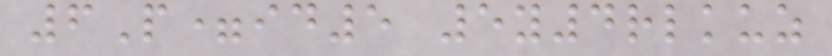6P=id5 5y4rlkuz
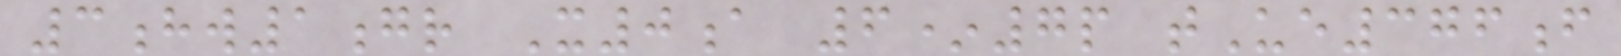3hw1gr X0a 6*7p tUe376f
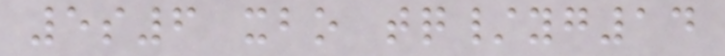5s6 xbo tq/yg14
